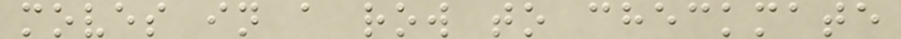moves in a row to checkmate
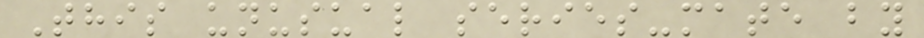This unusual series-mate by
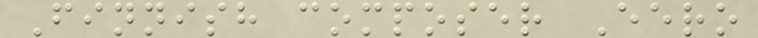Finnish composer Eero
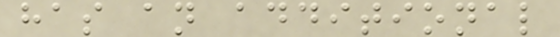has an additional
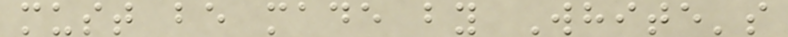must be made by White's
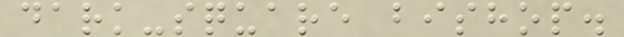dark-square bishop.
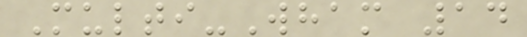Multi-Wham 14
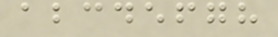abcdefgh
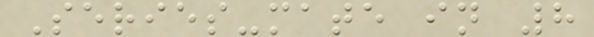Series-mate in 8
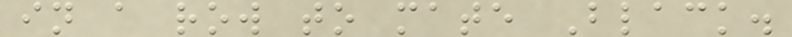in a row to mate Black.
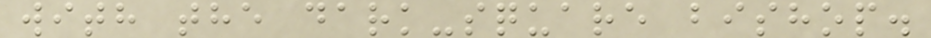with the dark-square bishop.
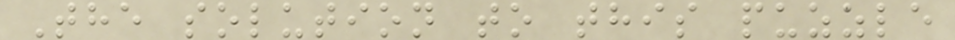The solution to this puzzle
